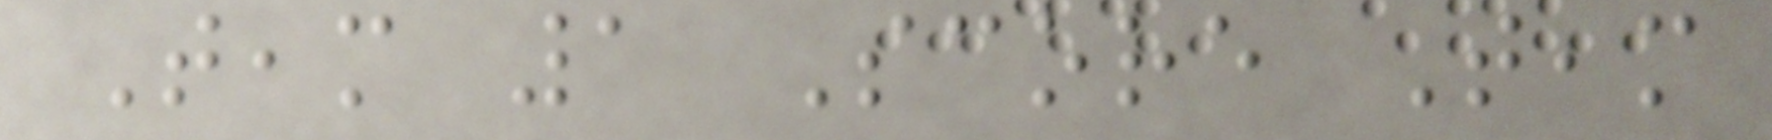Team 1 Score Team
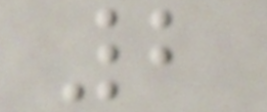2
